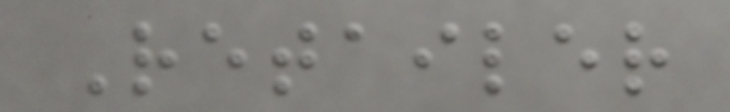Retailer
